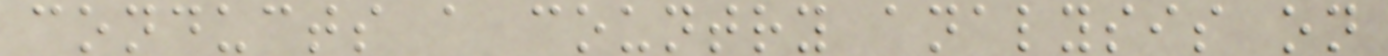conducts a country analysis on
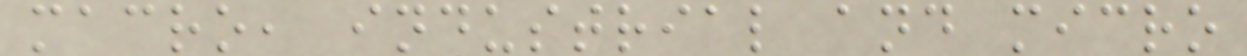macro, industrial and micro
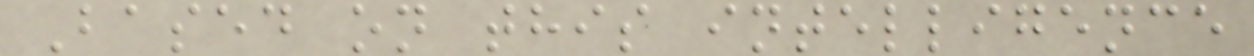Based on this intelligence
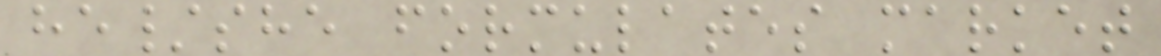he/she formulates market
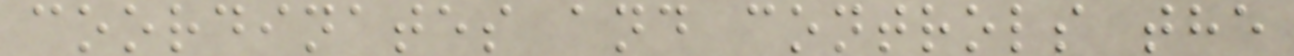coordinates and controls the
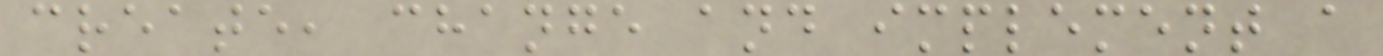create, change and implement a
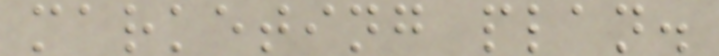marketing plan.
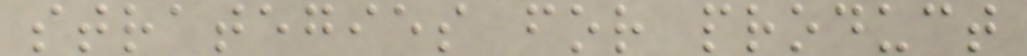strategies for product
